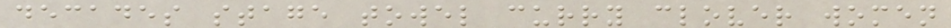decades stage towel curry clover women
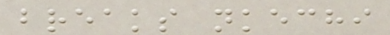breaks nkechi
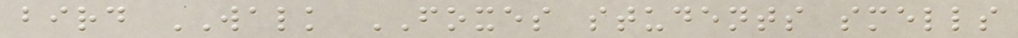bird WALK FOXES students smells
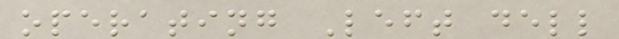operating Left dell
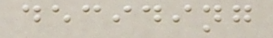deciding
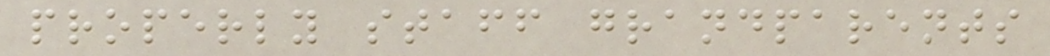properly staff grandparents
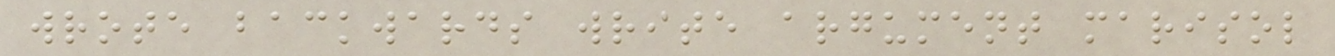wrote backwards write argument marisol
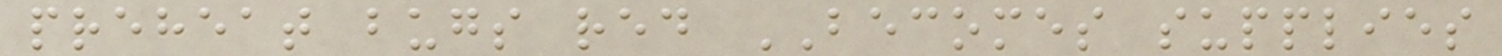preheat bugs red BECOMES supplies
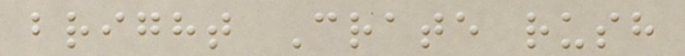bright Crate rush
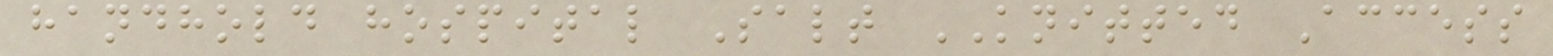handhold hospital Salt KNITTED Access
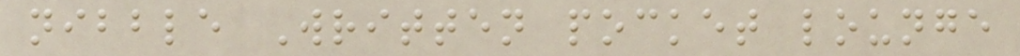nibble Written pocket lounge
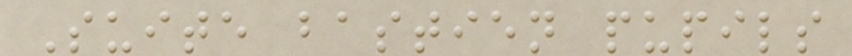Suite bastien pupils
